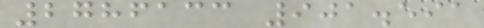2786133 901.591
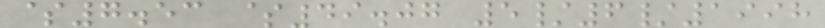$7.53 $49.07 5/6/1998
